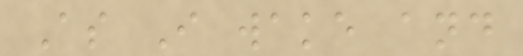As I wake and
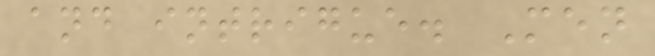and intrigue. Men
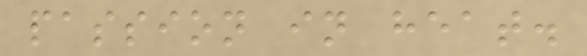passion in heat.
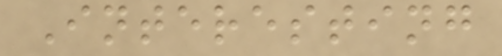Interesting
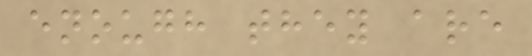enough they are
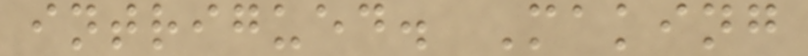intrigued. Making
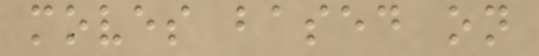moves based on
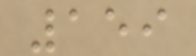159
